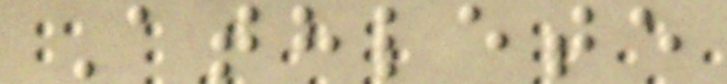Athlete
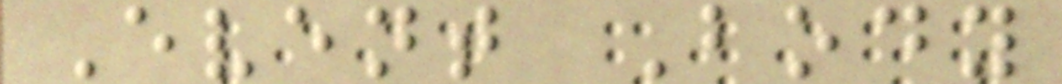Event Body
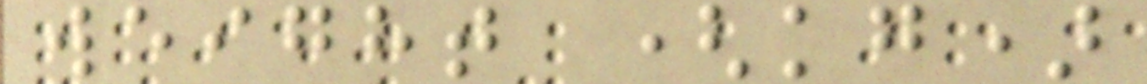weight (kg)
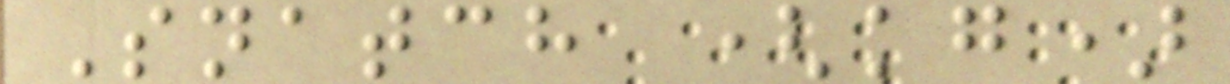Snatch (kg)
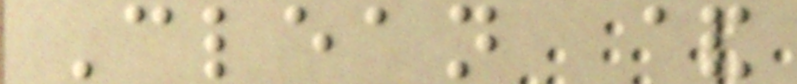Clean &
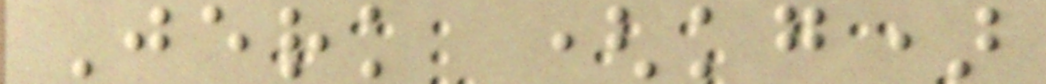Jerk (kg)
